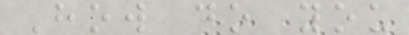How do you
